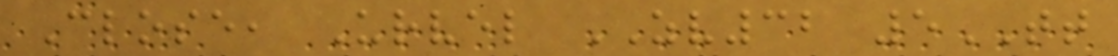Close, Urvel ZV32 5TT
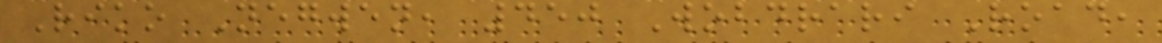Riko Negwen, 450 Wobdrari Road,
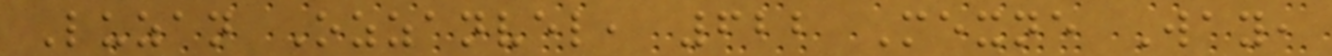Luzan Ozzanvel, 622 Mexne Way,
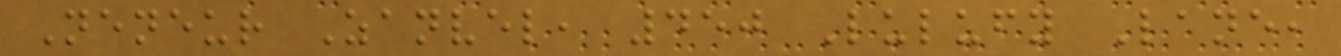Neneur Zanvel, 450 Lulufy Lane,
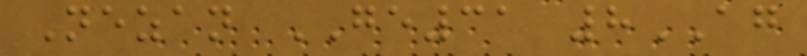Nezan GE31 8AG
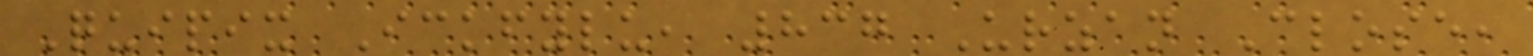Quipix Ickfylu, 837 Urzan Close,
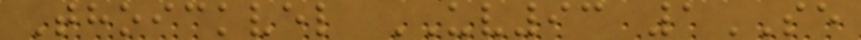Thoickvel UV93 1SE
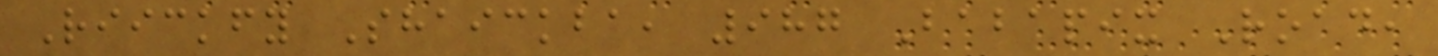Riickfy Shaickba, 987 Babapix Road,
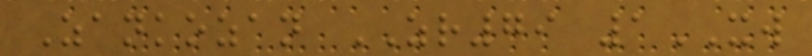Zankozan ZR79 1XW
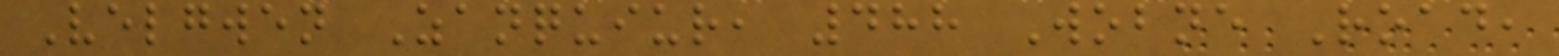Velgwen Zanquiur, 488 Wobne Road,
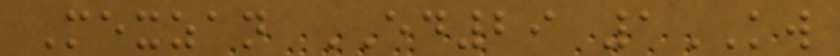Mexzan ED29 1KW
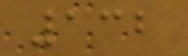132
